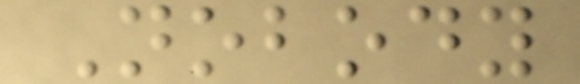Nobody
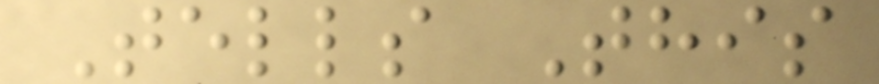Tells This
